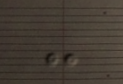-
